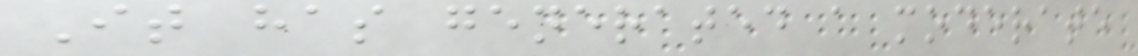It has generated a moderate
